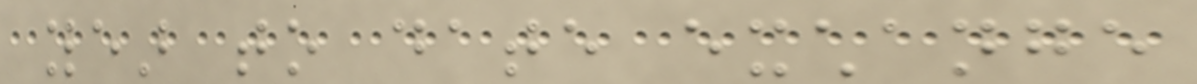year to date exchange
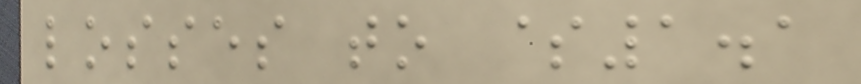losses to $1.1
